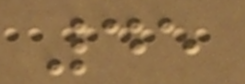45
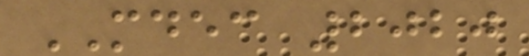MDEC 2020
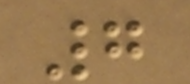7
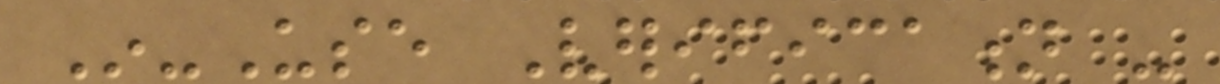In-Use Verification -
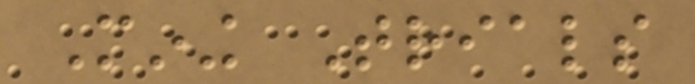Mining Trials
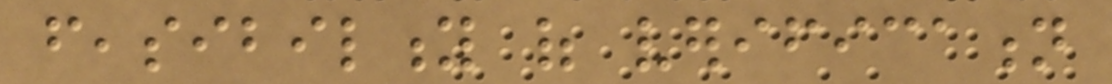feasibility of verification
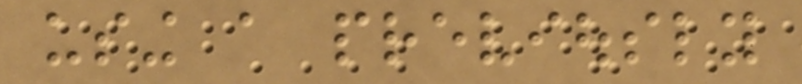using a previously
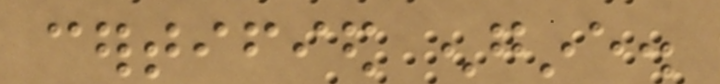certified engine.
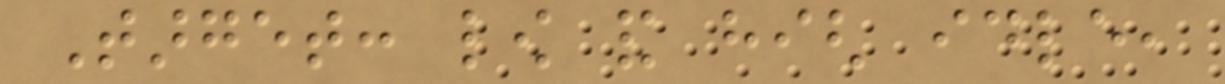Target: low and high idle,
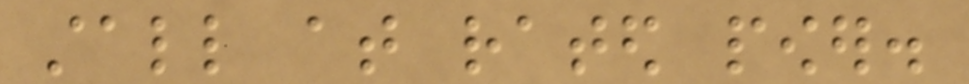stall at rated power.
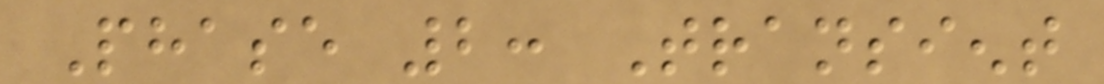Phase 2: Transient
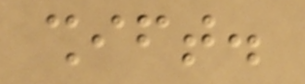shift.
